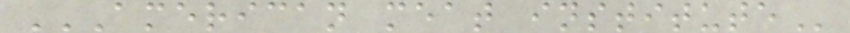AMERICAN MEAT INSTITUTE
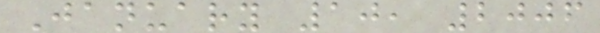January 10, 2006
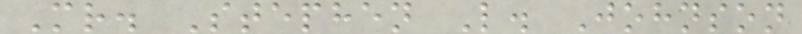Mr. Stephen L. Johnson
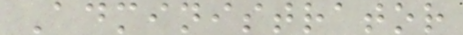Administrator
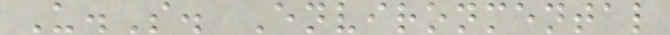U.S. Environmental
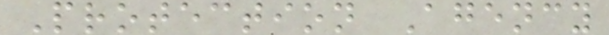Protection Agency
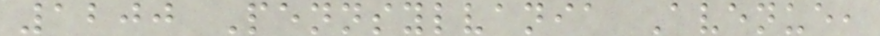1200 Pennsylvania Avenue,
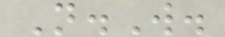N.W.
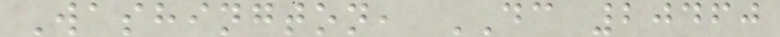Washington, DC 20460
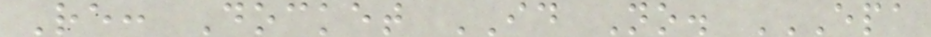Re: Docket ID No. EPA
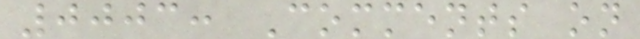0003: Comments on
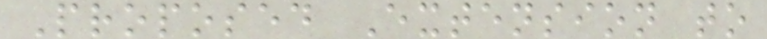Proposed Extension to
